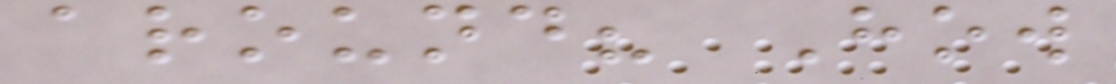around? How
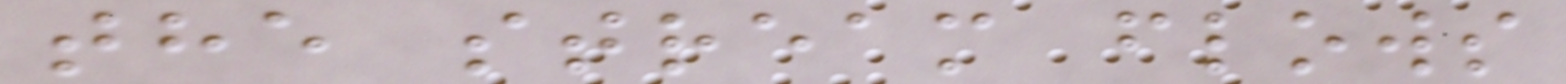the stream flows
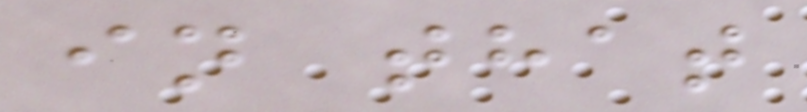in that
